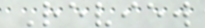Review
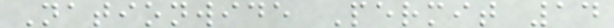Nationwide Permit 14
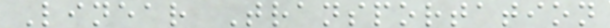Linear Transportation
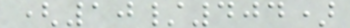(10/404)
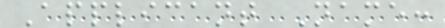Applicant Name:
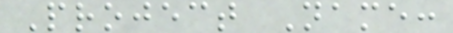Project Name:
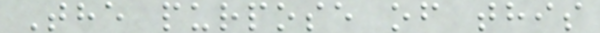The purpose of this
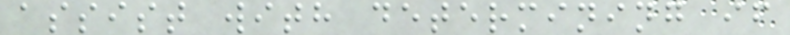assist with determining if
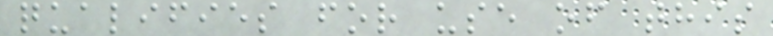qualifies for use of this
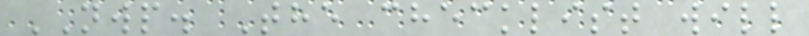NWP. The checklist will
